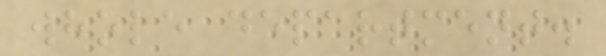whole department.
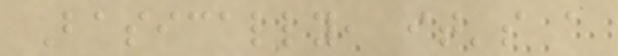Basically, it's a
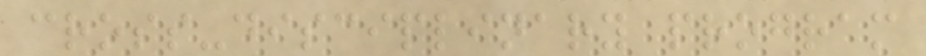cross-disciplinary program
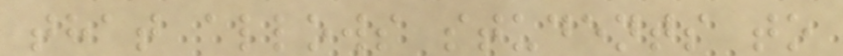that allows students to
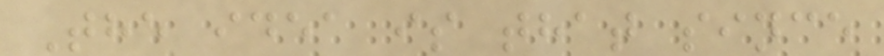The idea is that since
